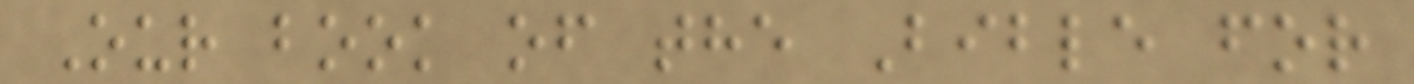Our book of the Bible for
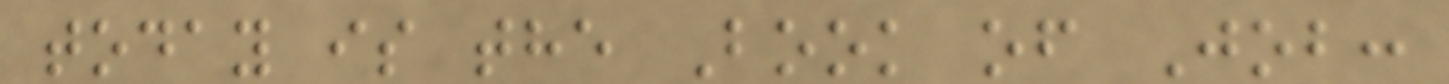today is the Book of Job:
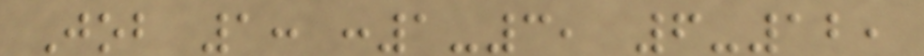Job 1: :1-3, 6-12,
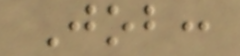Job:
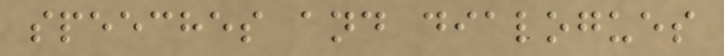speeches and dialogues
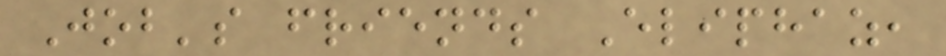Job's friends Eliphaz,
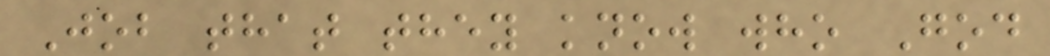Job that they know who God
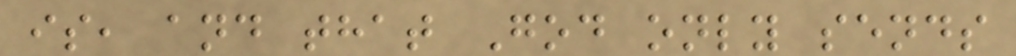is, and that God only sends
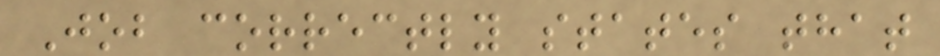Job correctly states that
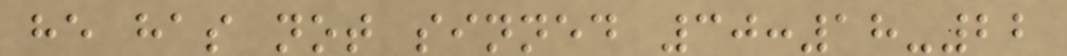he has not sinned 30:18-22
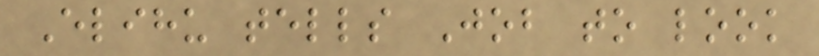Elihu tells Job to look
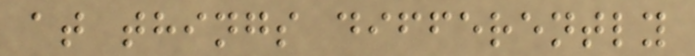at things differently
